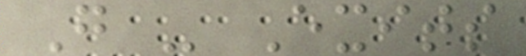G - Exits
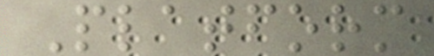Platform
